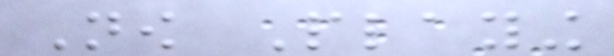Now Playing
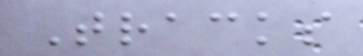Tracks
